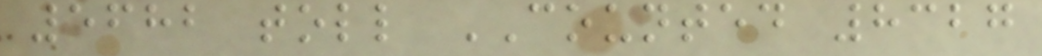5682 toll COUNTED 8327
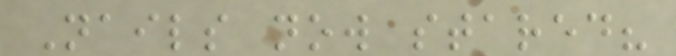Nails now stared?
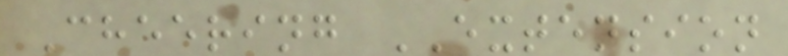Cheering EXTENSION
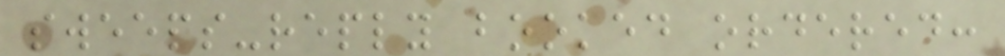sweeps-reply booked ordered:
